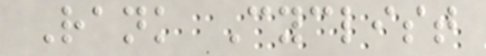Rank Cyclist
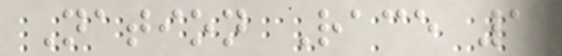Nation Race 1
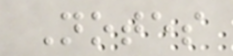Notes
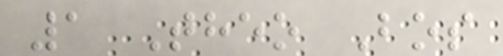1 Theo Bos
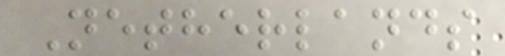Netherlands
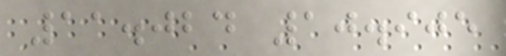11.024 10.905
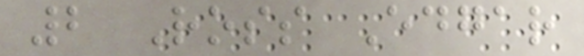2 Ross Edgar
